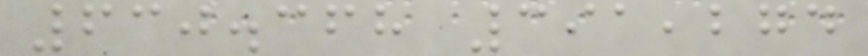630.368 391,274
